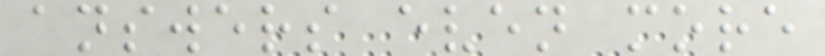answers even more
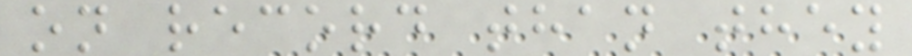on record than they
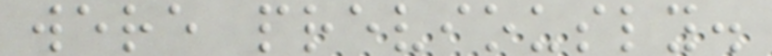were previously.
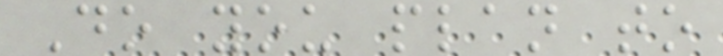Do you plan to
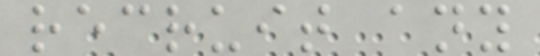recruit any
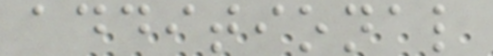additional
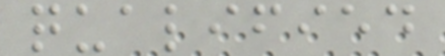qualified
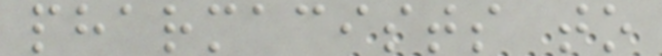pharmacists to
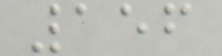156
